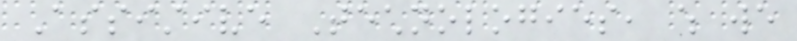Assistive Technologies, which we
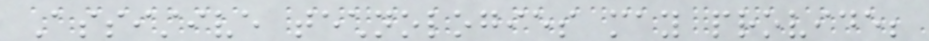Assistive technologies may provide;
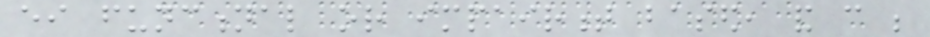either functional or impairment based, and can be
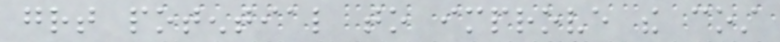great potential to improve the cost
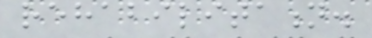rehabilitation.
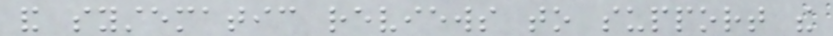and systematic reviews to support the
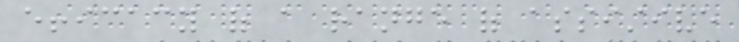efficacy of a range of assistive
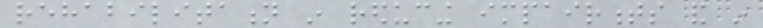rehabilitation in reducing impairments and in
